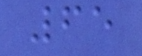65
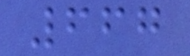667
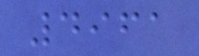4961
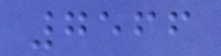7566
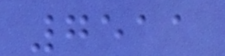7511
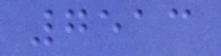7513
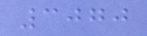3070
